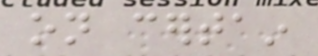on certain
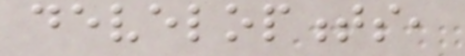developments,
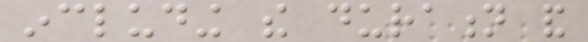including the duration and
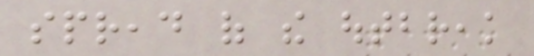spread of the outbreak
